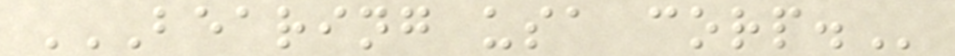BEARING USA CORP.
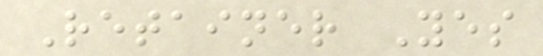Retainer Yes
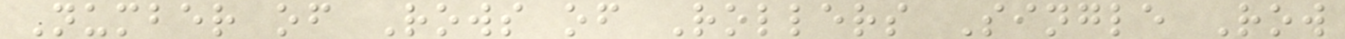Number of Rows of Rollers Single Row
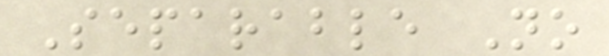Separable No
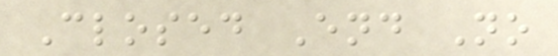Closed End No
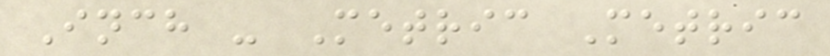Inch - Metric Metric
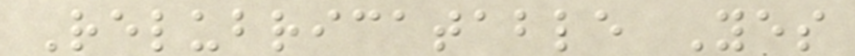Relubricatable Yes
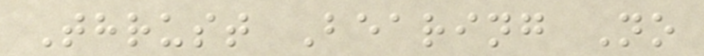Thrust Bearing No
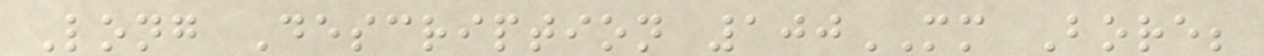Long Description 100MM Bore;
